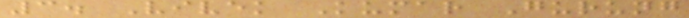3. Vivek Kumar Gurung
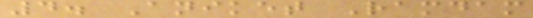4. Aniket Ramdam
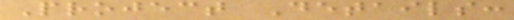Project Details:
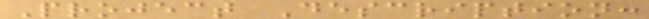Project Description:
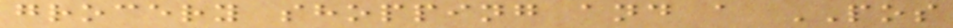grocery shopping and a POS
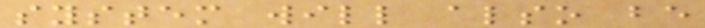system will also be
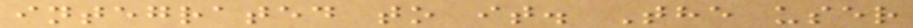integrated to it. The user
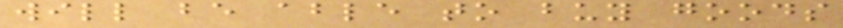will be able to buy goods
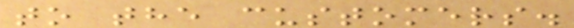to the customers.
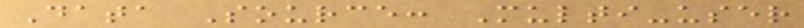Data Source: Multi-user
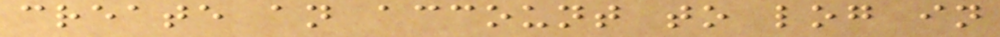create an account to log in
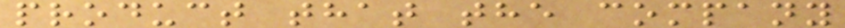product that the company
